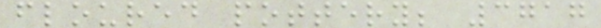floured pottery; 3717
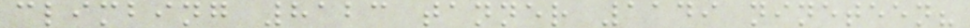climbing 8123 tanner 1149 nineteen?
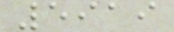5919
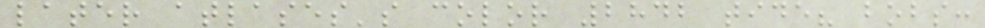later atlases's color 2842 tide? bobs:
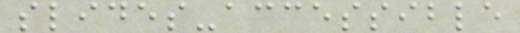slides-accessible
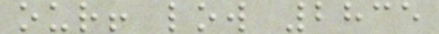our! low 2835
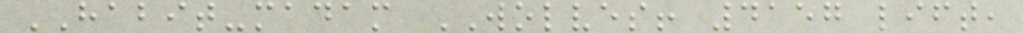HABIT-madam WOLVES! 4157 lift,
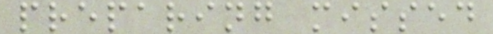preparing missed
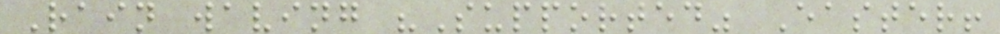Rain waving "Supported" Easter!
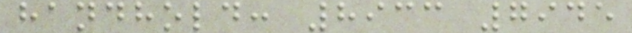handhold: 8933 7945
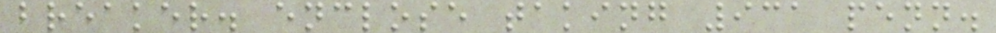breaker. enclose taking 931 penn.
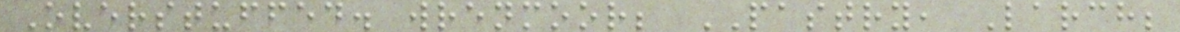Overstuffed. wrenmoor; PASTRY, Larch;
